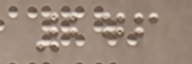276
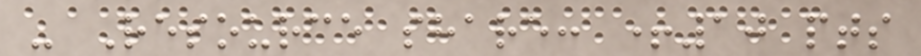- Resource share: +10 pts
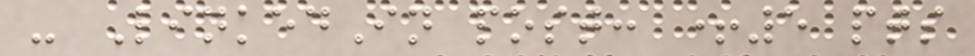- LinkedIn post: +5 pts
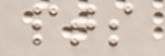pts
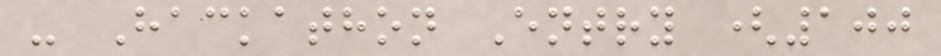- Hackathon Entry (100
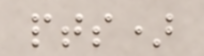pts)
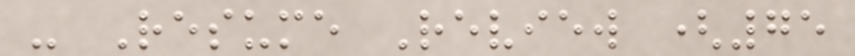- Resume Review (75
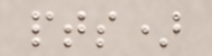pts)
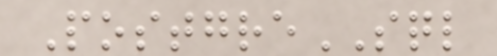PostgreSQL
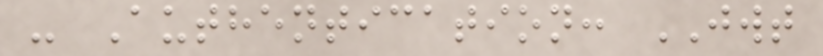- Authentication: JWT
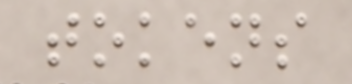tokens
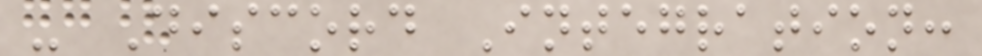- Discord Integration:
